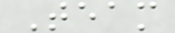Team
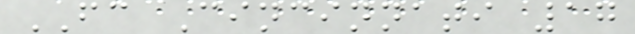FC Cincinnati 17
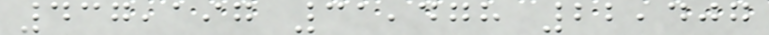437,197 31,478 22,407
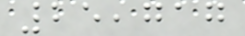25,717
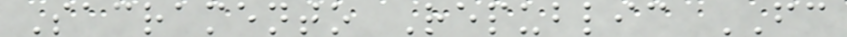Sacramento Republic FC
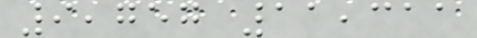9,757 11,311
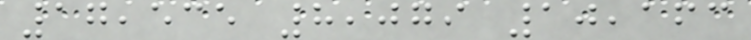17,535 8,079 10,163
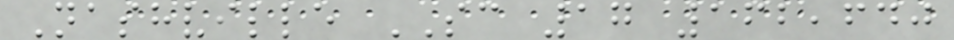Nashville SC 17 162,640
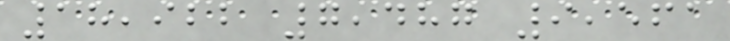18,922 7,487 9,561
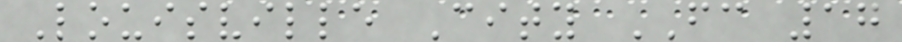Louisville City FC 17
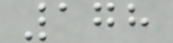178
